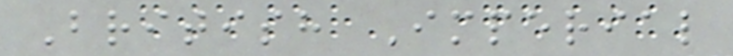British Imperial
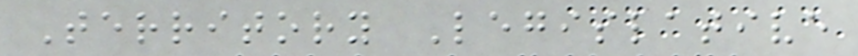Territory Legislative
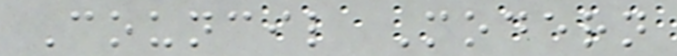Council Modern
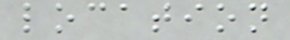location
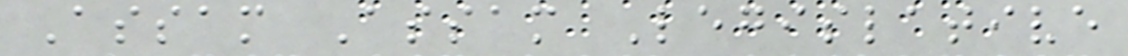Assam Assam Legislative
